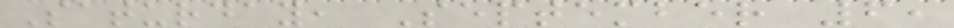Saturday, September 6,
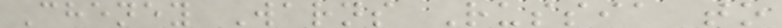Cheney Warns Russia to
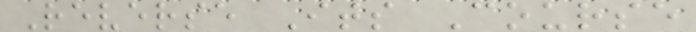Reverse Its Course
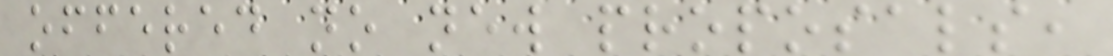offered no new proposals,
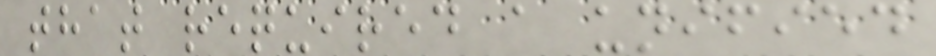that required a unified
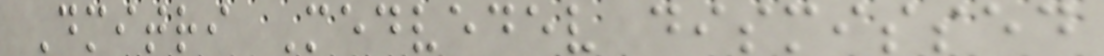Dmitri Medvedev dismissed
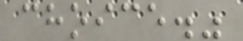choice."
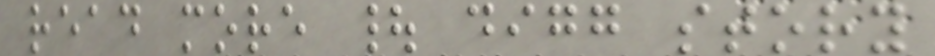read more | digg story
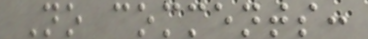No comments:
